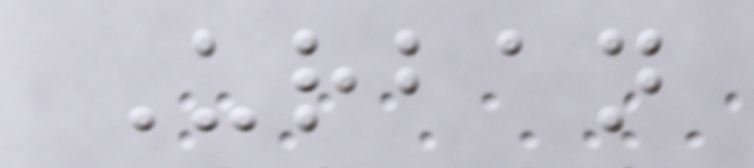Urban
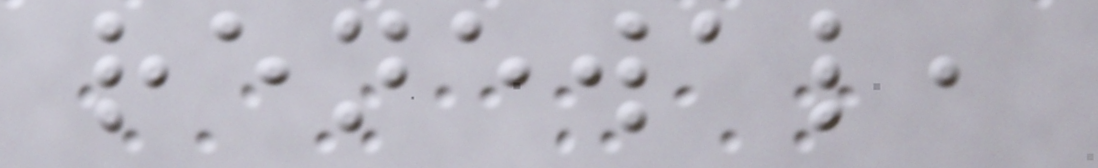renewal,
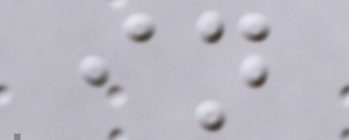in
